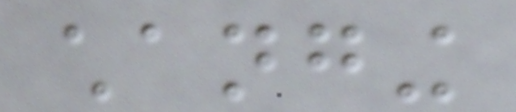changing
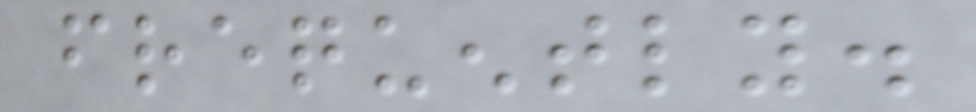frequently.
